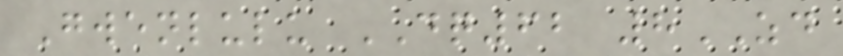Gwenlulu DQ62 8ZD
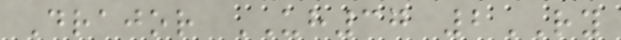Drajor UH37 2RY
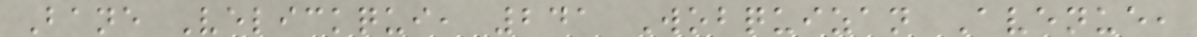Bane Velickqui, 241 Wobquizan Avenue,
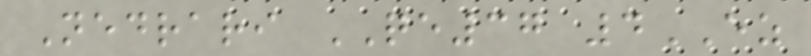Nedrari QE37 4EZ
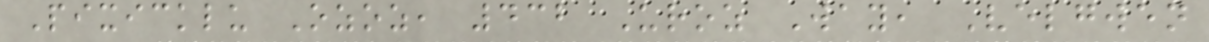Pixicklu Ozoz, 432 Uroz Way, Velgwen
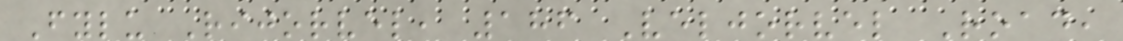Fylu Rijorvel, 186 Veljorvel Road,
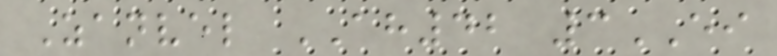Zanvel AH42 3EI
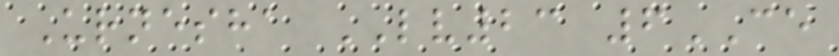Urnesha LV23 6CE
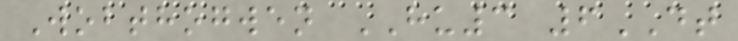Wobthogwen HU3 6DT
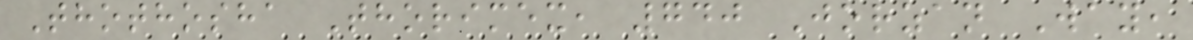Thothosha Thorimex, 740 Jorzan Way,
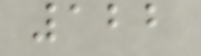122
